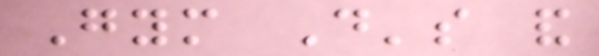Gym Do's and
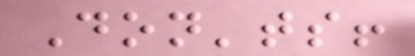Don'ts!
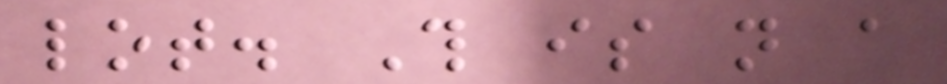lot. This is not a
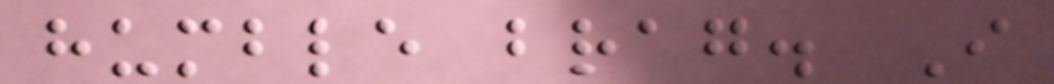humble brag. I
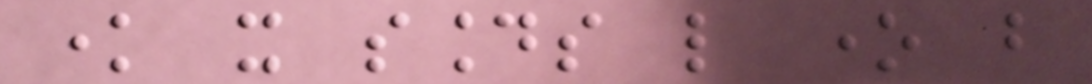know it sounds like one but
